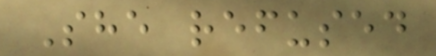She refused
